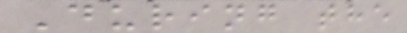During the
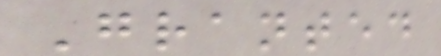Granted
